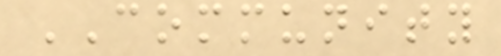COMMUNITY
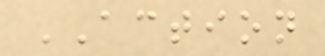ACTION
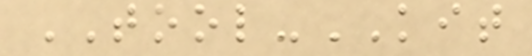TOOL-KIT
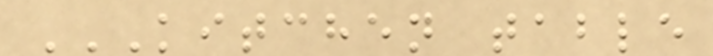KITCHEN TABLE
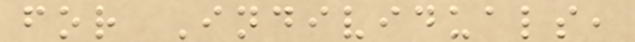for Individuals,
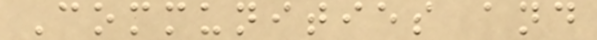Communities and
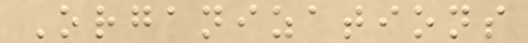Organizations
